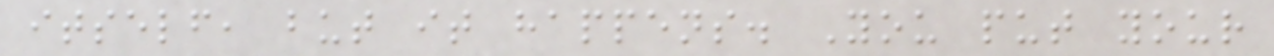itself, but it happens. You put your
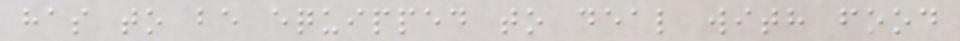has to be equipped to deal with food
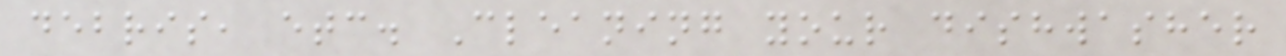debris, etc. Cleaning your dishwasher
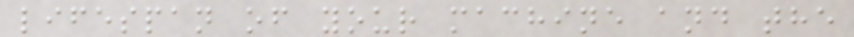lifespan of your machine and the
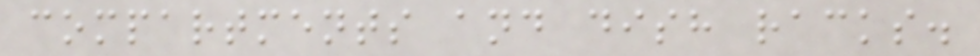compartments and dish racks.
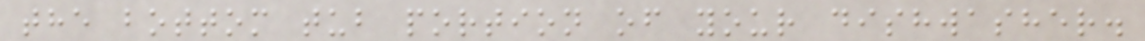the bottom tub portion of your dishwasher.
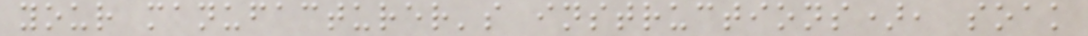your manufacturer's instructions), soak
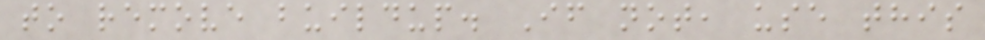to remove buildup. If not, use this
